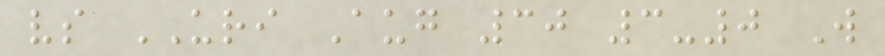vs URI Aug 30 3-0 W
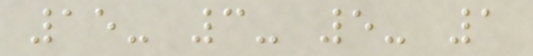15- 3- 5- 1
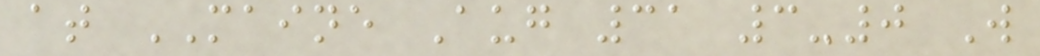at MAINE Aug 31 3-0 W
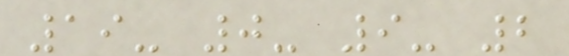19- 0- 9- 2
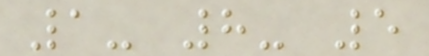1- 8- 5
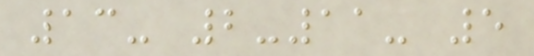13- 2-11- 5
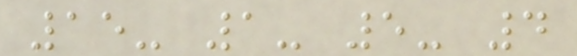15- 1- 5- 4
